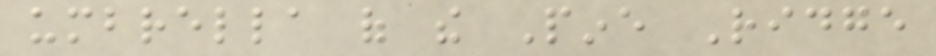umbrella of the Pine Ridge
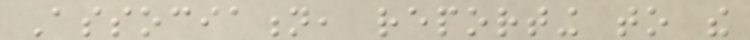Association, reporting to the
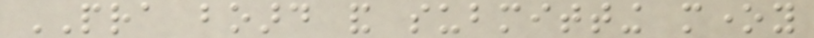PRA board and submitting money
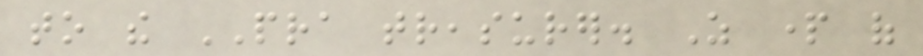to the PRA treasurer. As part of
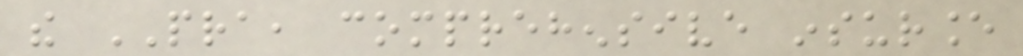the PRA, comprehensive insurance
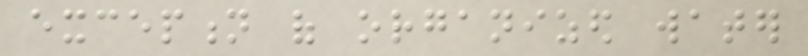exception of organized water
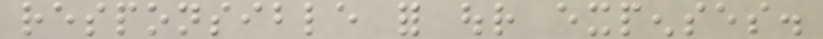responsible for our expenses.
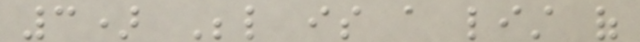3) Below is a list of
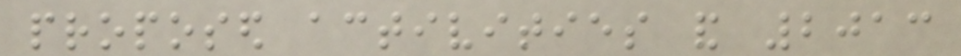proposed activities and 2013
